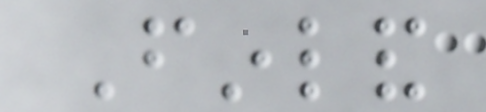Finland
